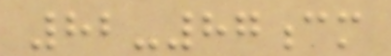82-87cm
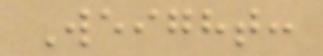Weight:
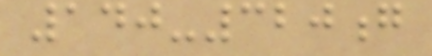140-320g
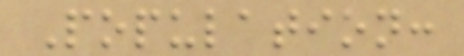Population:
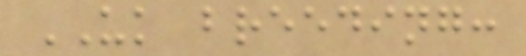UK breeding:
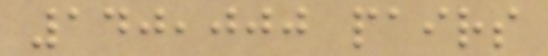140,000 pairs
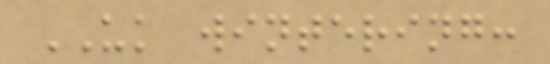UK wintering:
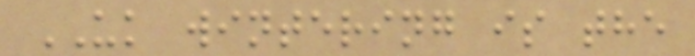UK wintering is the
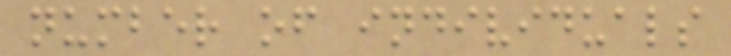number of individuals
